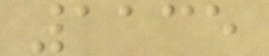1135
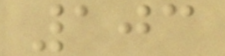103
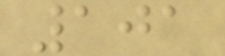101
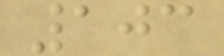103
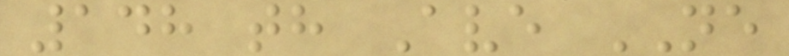148 th Ave NE
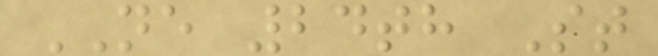NE 24th St
